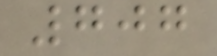707
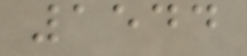1544
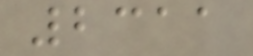2311
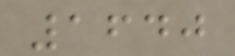1640
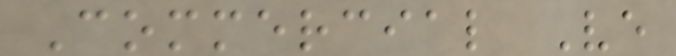Commercial Ve
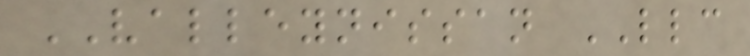VALLEYNISSAN LLC
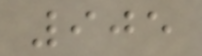905
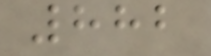882
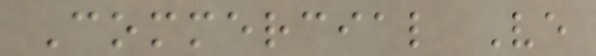Commercial Ve
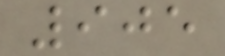905
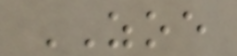ZOE
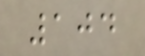104
